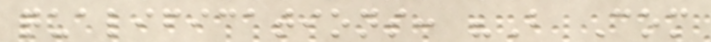qualifications: "B Com
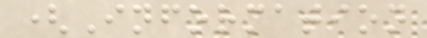(Information
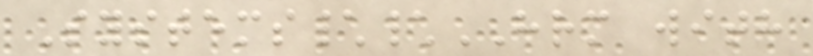Systems\\HRM with
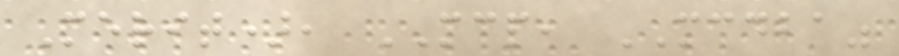Merit), MCP, MCDBA"
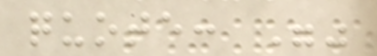quote: ""
